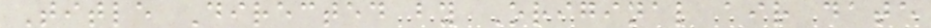Title Directed by Original air date
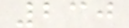230
